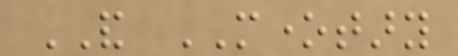AND MONETARY
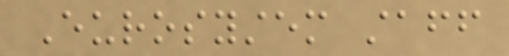Eurosystem staff
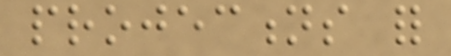projections for
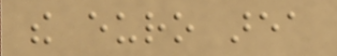the euro area
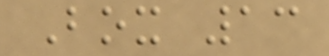Box 13
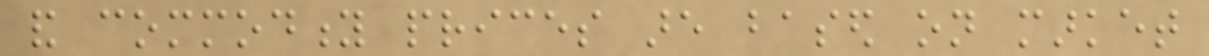and commodity prices are based on market
